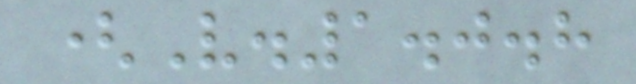(V.1.0.8
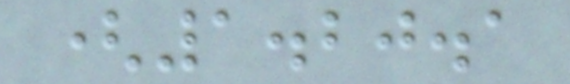(1.20.1
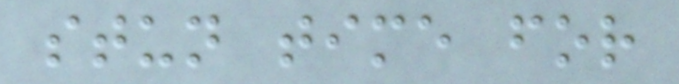stun time for
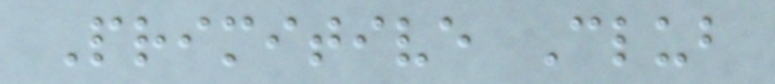Primitive Club
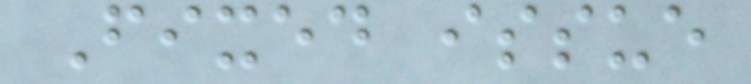Fixed issue
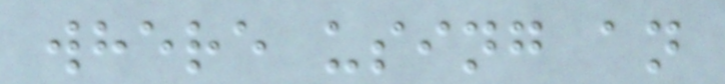where using an
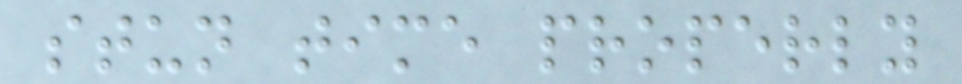stun time properly
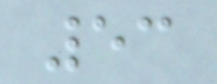53
